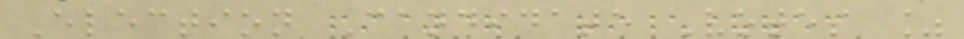Election Candidate Votes %
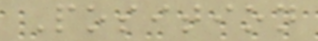Position
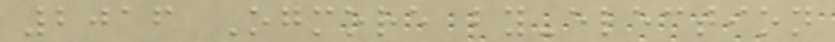2016 Ogmore by-election
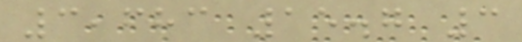3,683 15.7 3
